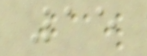15
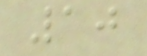10
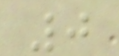0
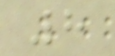8
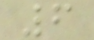6
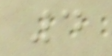4
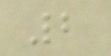2
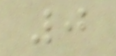0
